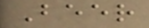Beer
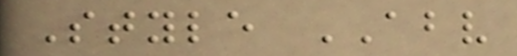Style ABV
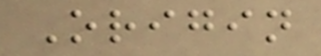Origin
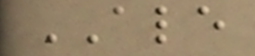ALE
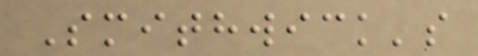Smithwick's
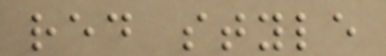red style
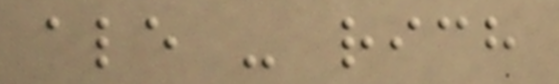ale - rich
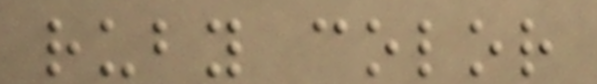ruby color
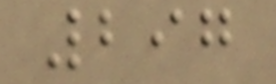297
